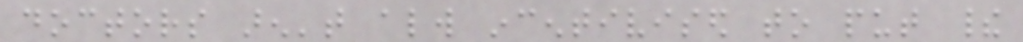doctors aren't always incentivised to put their
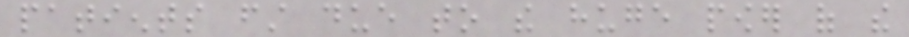patients first due to the huge power of the
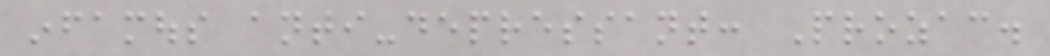infamous anti-depressant: Prozac.
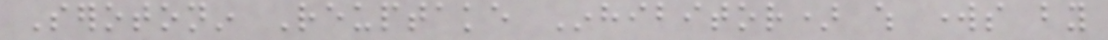Serotonin Reuptake Inhibitor) which works by
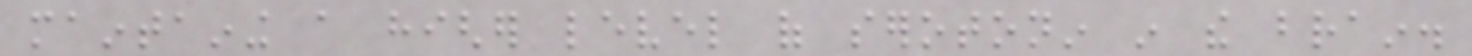maintaining a higher level of serotonin in the brain.
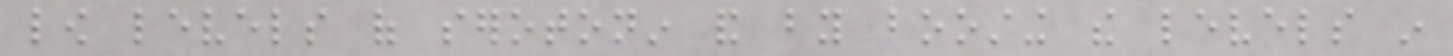low levels of serotonin and by boosting the levels in
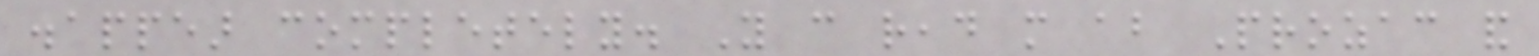disappear completely. You can read more about Prozac and
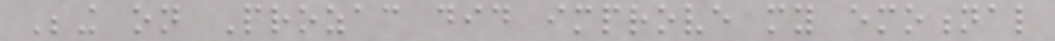Being on Prozac did improve my emotional
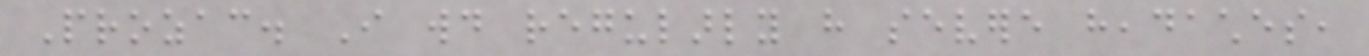Prozac. I would regularly have severe headaches,
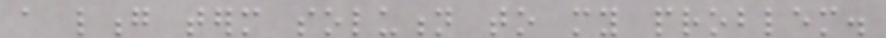a long term solution to my problem.
